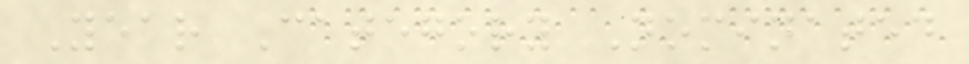Year Category Nominated
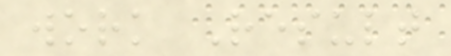work Result
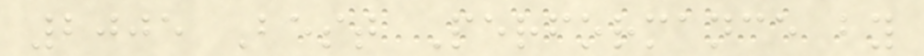2005 Best Performance by
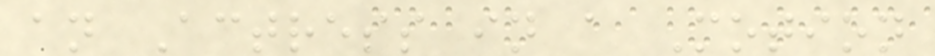an Actress in a Motion
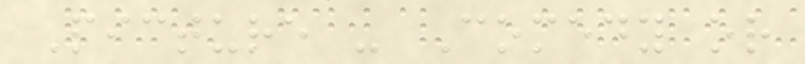Picture - Comedy or
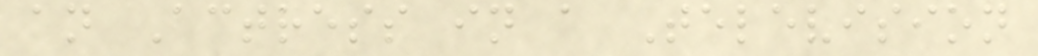an Actress in a Television
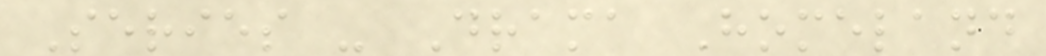Series - Drama Homeland
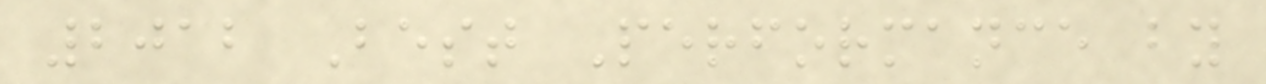2012 Best Performance by
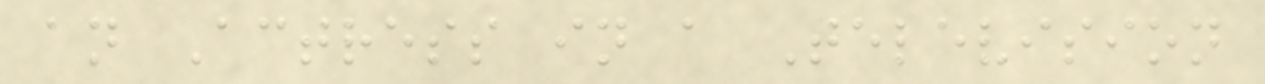an Actress in a Television
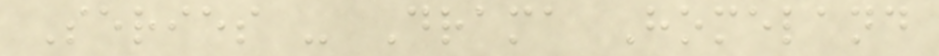Series - Drama Homeland
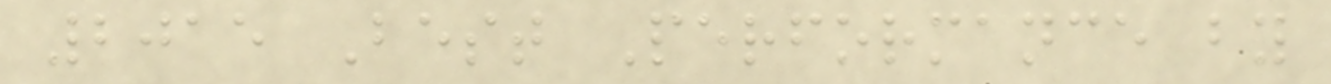2015 Best Performance by
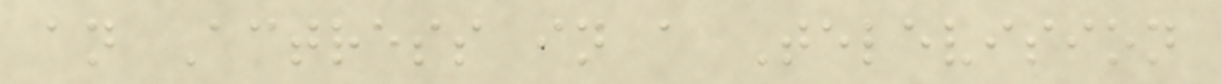an Actress in a Television
